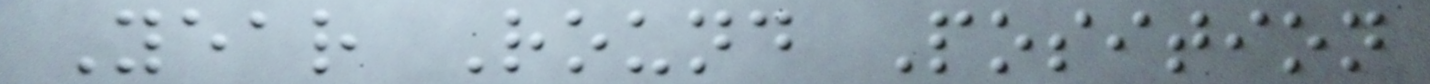Year Round Position
